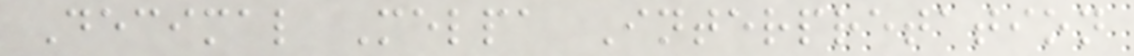Decimal Melpa Interpretation
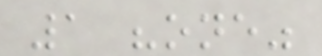1 "one"
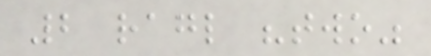2 ragl "two"
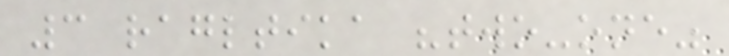3 ragltika "two-one"
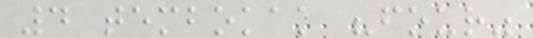4 tembokak "four"
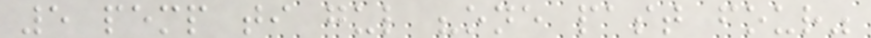5 pemp ti gul "one past four"
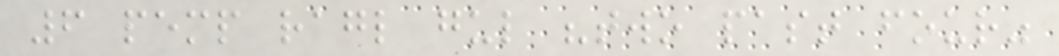6 pemp ragl gul "two past four"
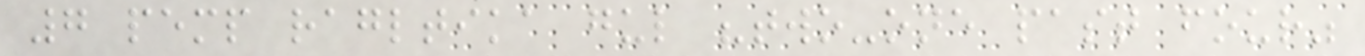7 pemp ragltika gul "two-one past four"
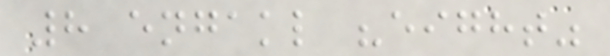8 engakl "eight"
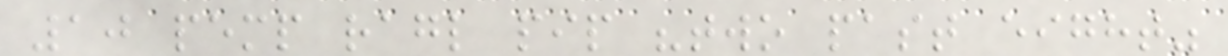10 pemp ragl pip "two past eight"
